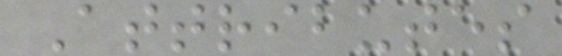Attributes
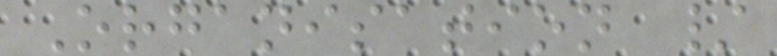Organisation /
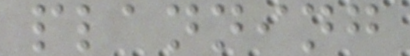planning
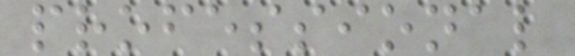professional
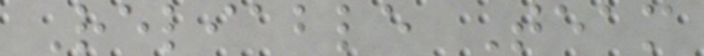Reliable Team
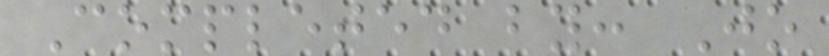Completed by: Jo
